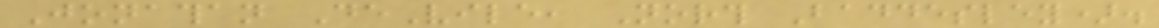Jonathan DeVile, North Baddesley).
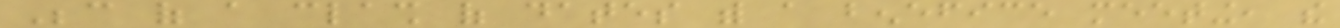Because of a clash of dates with a benefice meeting, the
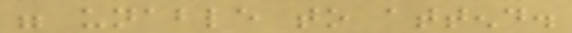were unable to attend.
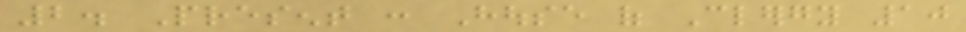2. Present : House of Clergy 10
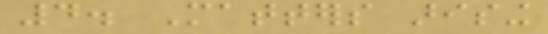4. Matters arising
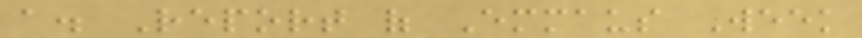a. Report of Emmaus Week
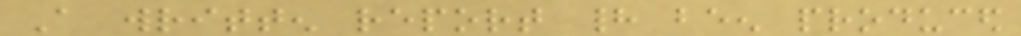A written report had been produced
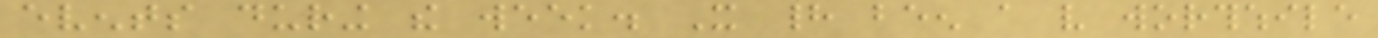events during the week. It had been a very worthwhile
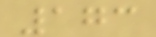173
